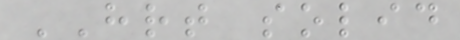HRT solid
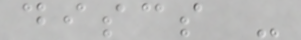discs -
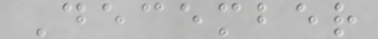December
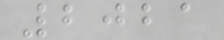2021
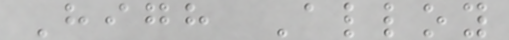High Alloy
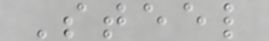Steel
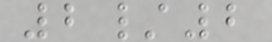2/2
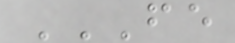FE
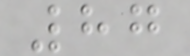87
